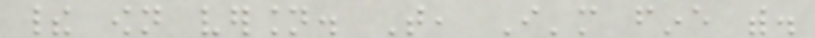their own version. That, I'm fine with.
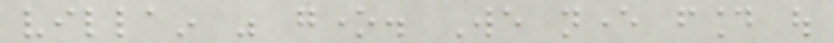villain was gone. We never found out
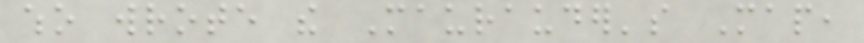who wrote the Maurauder's Map,
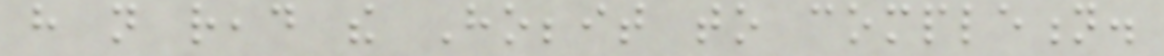have not read the Hobbit to completion.
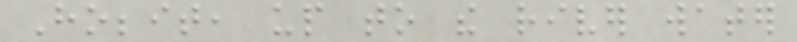Hobbit, up to the river water
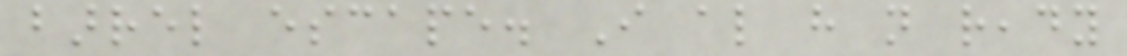barrel escape. I also have not ready
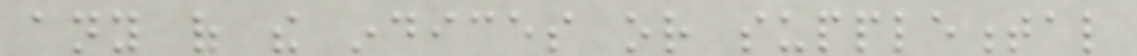any of the indices or supplemental
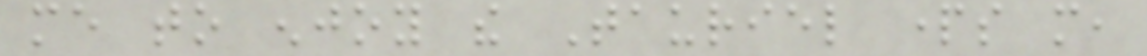me to enjoy the Tauriel parts more,
